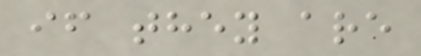if they are
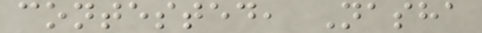contested, Nasha
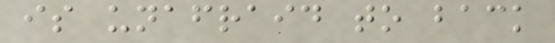is unafraid to back
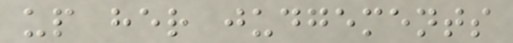up her judgements
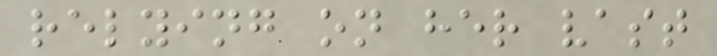relying on her vast
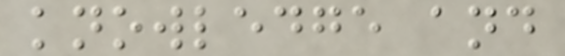knowledge and
